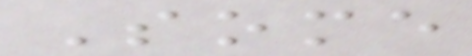Some
